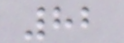82
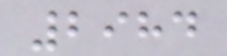2984
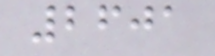2601
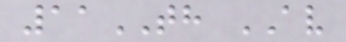11TH AV
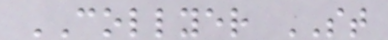COLLYER ST
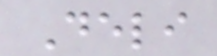Deli
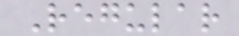Regular
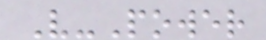V-Power
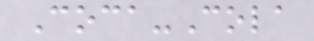Coca-Cola
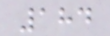184
